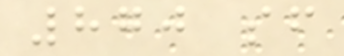870 sf
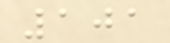101
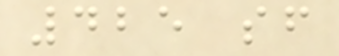425 sf
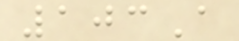103A
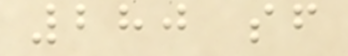280 sf
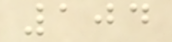104
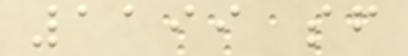1199 sf
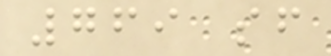769 sf
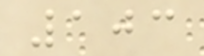103
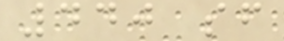440 sf
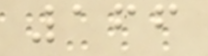166
